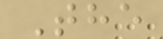The
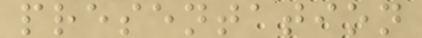presentation
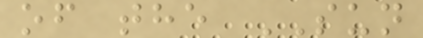of the SUN
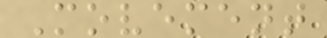Movement
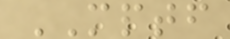MPTF
